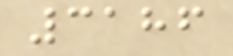3186
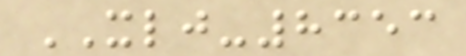XLJ-8353
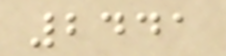2441
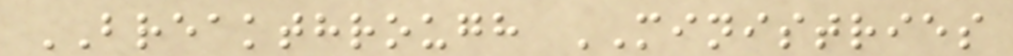BREAKTHROUGH MINISTRIES
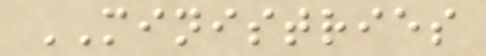MINISTRIES
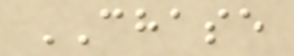CHASE
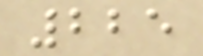225
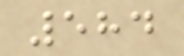584
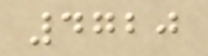4720
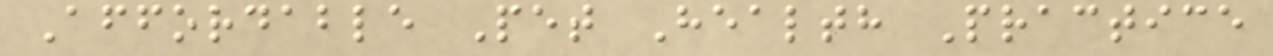Affordable Pet Health Practice
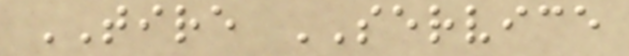TIRE SERVICE
